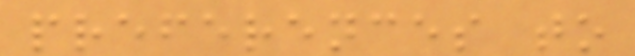preferences to
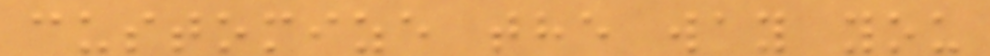customize the way you
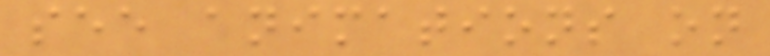see animations on
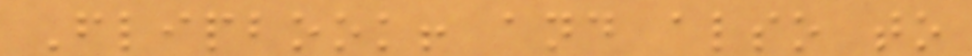Flipbook! and also to
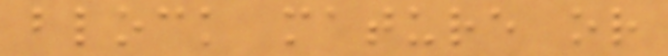block mature or
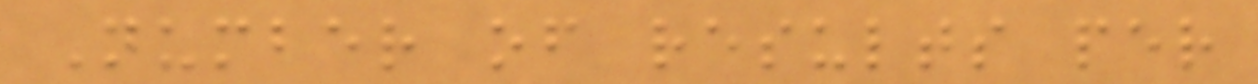Number of results per
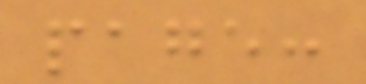page:
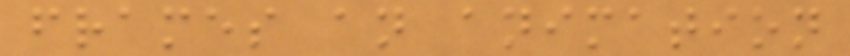frames an animation
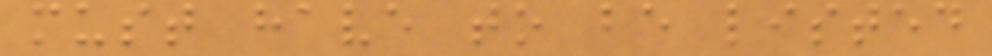must have to be listed
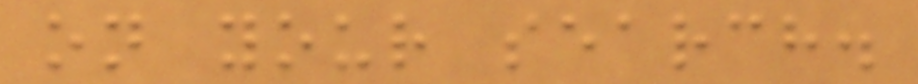on your search.
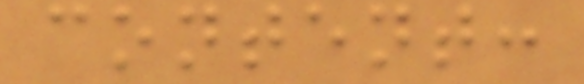content:
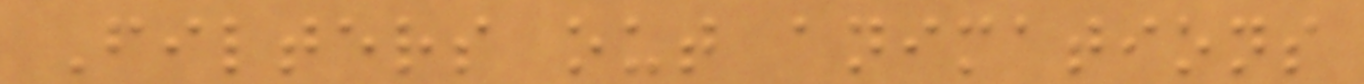Filters out animations
